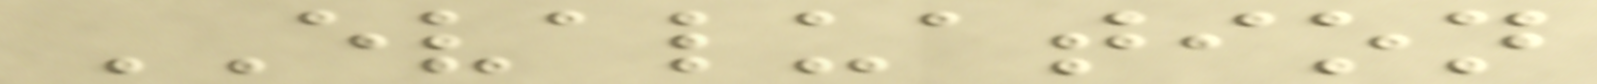EVALUATION
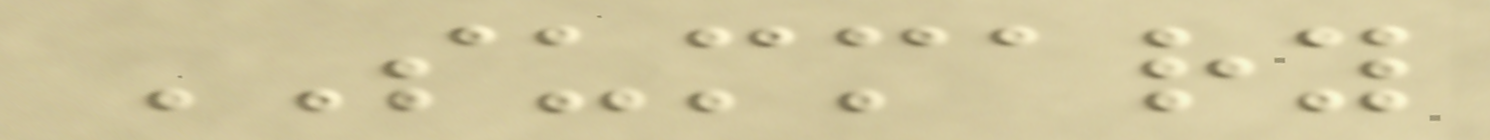SUMMARY
